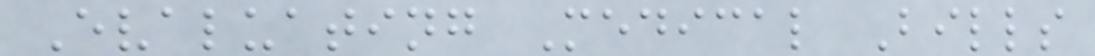Evaluating Medical Bills
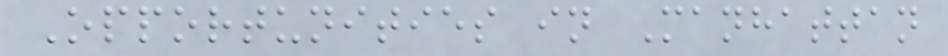Opportunities in Manhattan
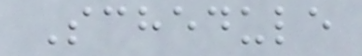Schedule
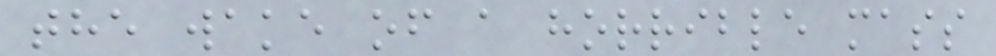the wake of a horrible mass
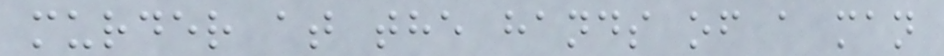murder at the hands of a man
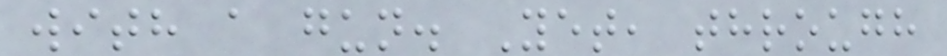with a gun. Yet, through
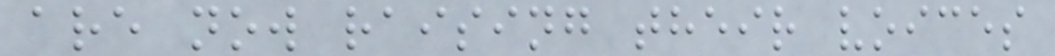are now raising their voices
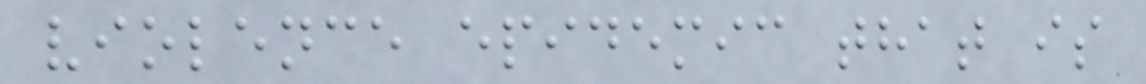violence epidemic that is
